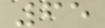65
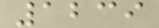1239
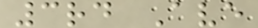3rd Ave
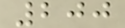200
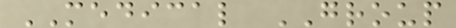MEDICAL GROUP
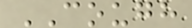COUGH
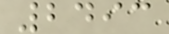2493
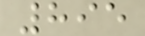895
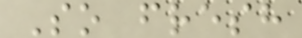So fresh
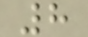8
